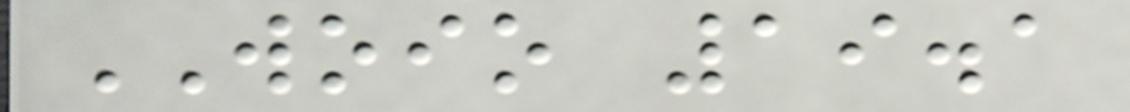WOIO 19.1
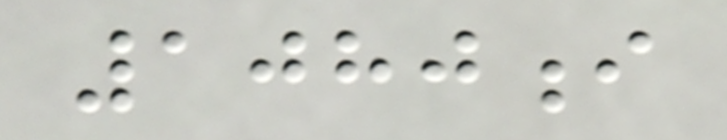1080i
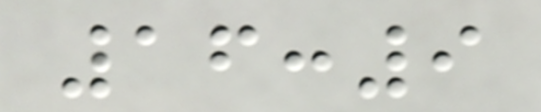16:9
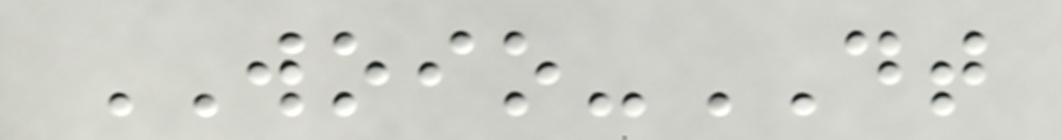WOIO-DT
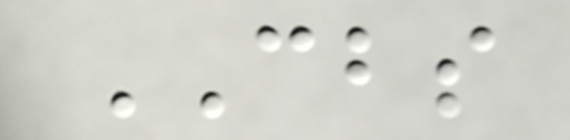CBS
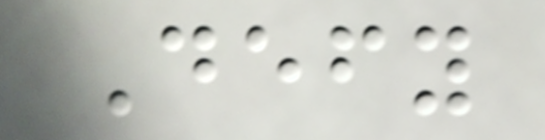Defy
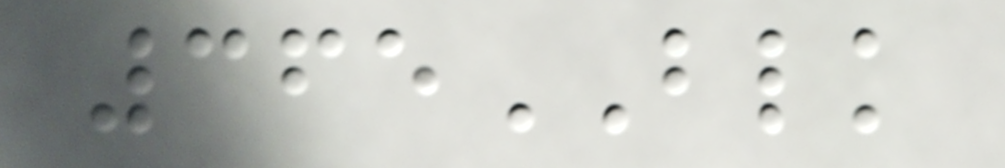365BLK
